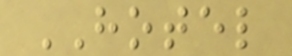HOTEL
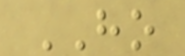HO
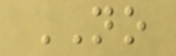NO
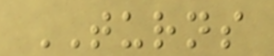TURNS
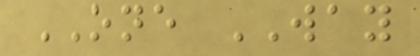ONE WAY
